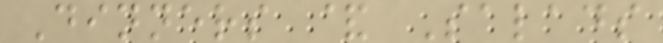Dinners & Salads
